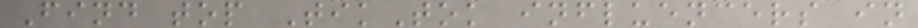Find top TikTok influencers in
